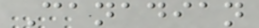Canadian
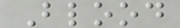Blood
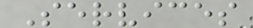Services
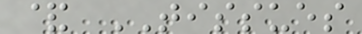& TISSUES
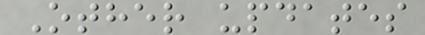Other updates
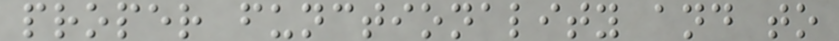proper functionality and to
